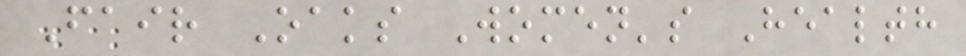Fair Oaks Women's Health
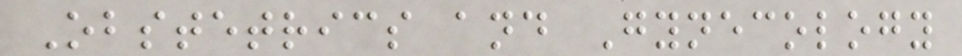Obstetrics and Gynecology
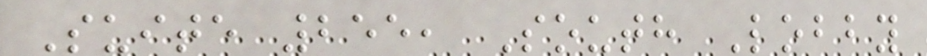Suite 255, South Lobby
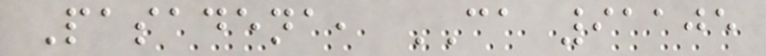Pasadena, CA 91105
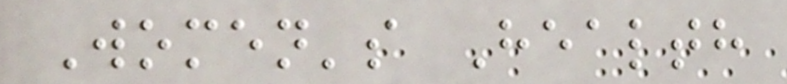Women's Health
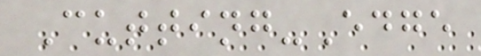Cutting-Edge
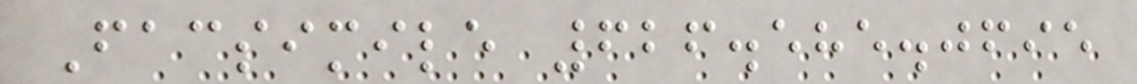Facsimile 626.585.0695
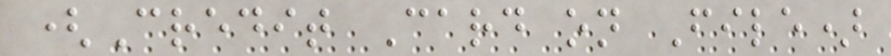(Credit Card on File)
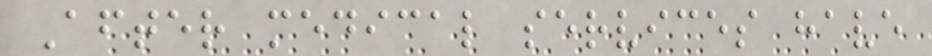After medical services have
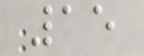15
